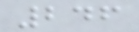246
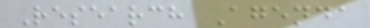Research Agenda
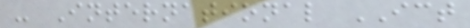- International ICT
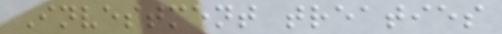Investment treaties
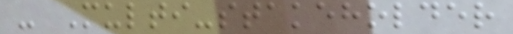- Multi-stakeholder
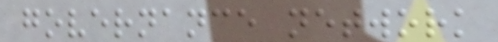governance network
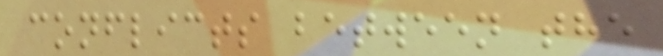conflicts between the
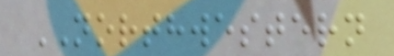NORTHWESTERN
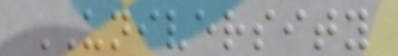UNIVERSITY
